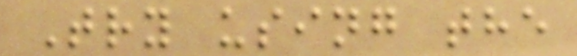Try using the
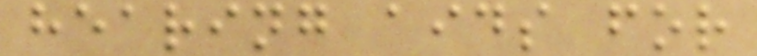hearing aids for
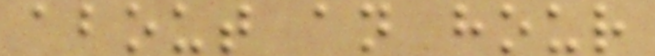about an hour
